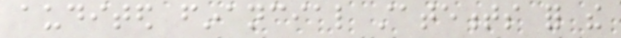audited financial statements for the
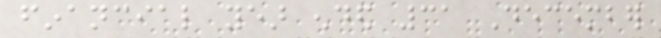financial year ended 31 December
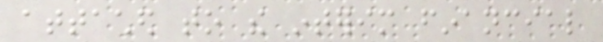attached to the interim financial
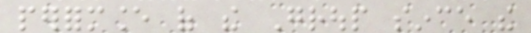performance of the Group since the
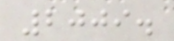2009.
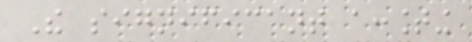The significant accounting
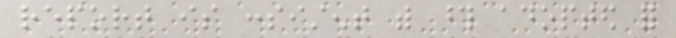report is consistent with those adopted for
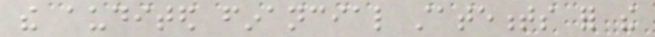the audited financial statements for the
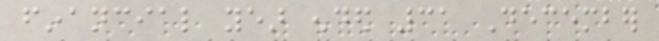financial year ended 31 December
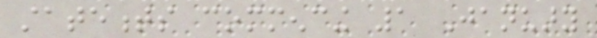statements commencing 1 January
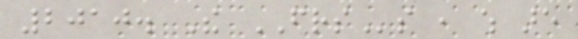2010. The FRSs , which are
